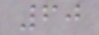60
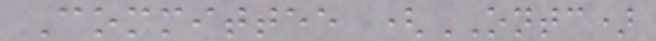Committee (ONTC)
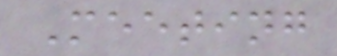Meeting
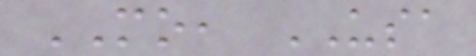MO, USA
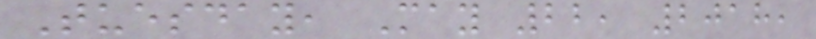Tuesday, May 22, 2018,
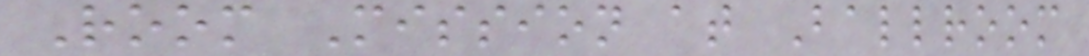Room Mission at Ballroom
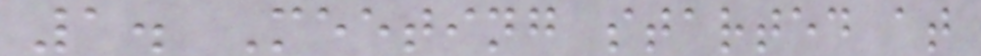1. Meeting started at
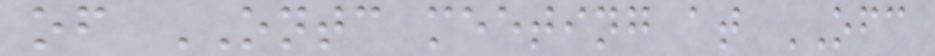of ONTC meeting at OFC
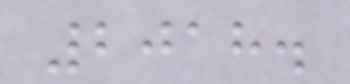2018.
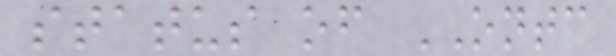status of ONTC
